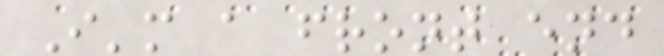I'm a front end
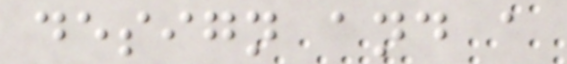design and a
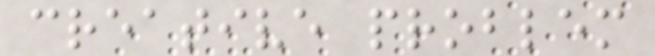creative problem
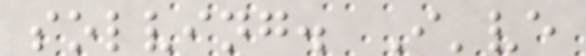solving. I've
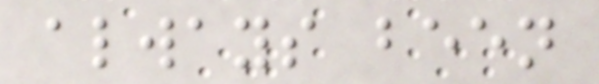always been
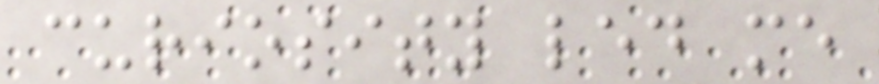curiosity led me
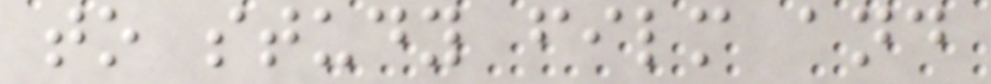to study film and
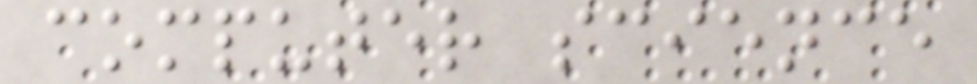computer science
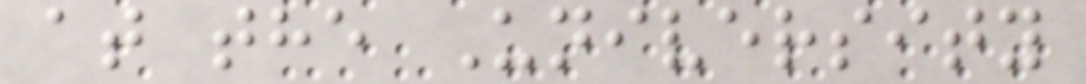at the University
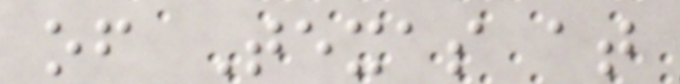of Texas at
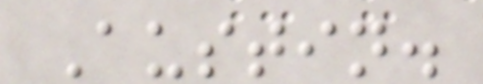Austin.
